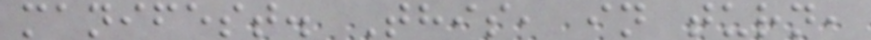manifest. This, in turn,
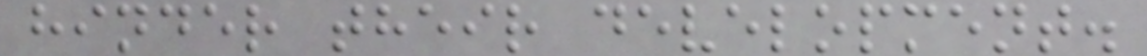hinder their development.
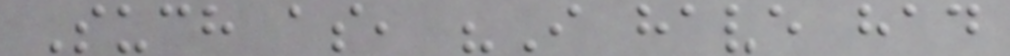Such as, "I have had
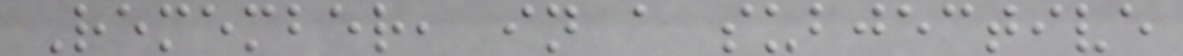Remember, in a subjective
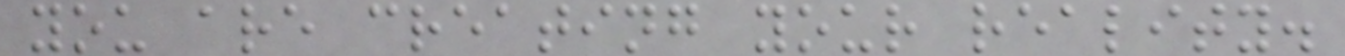you are creating your reality.
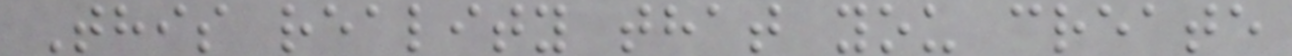This reality that you create
